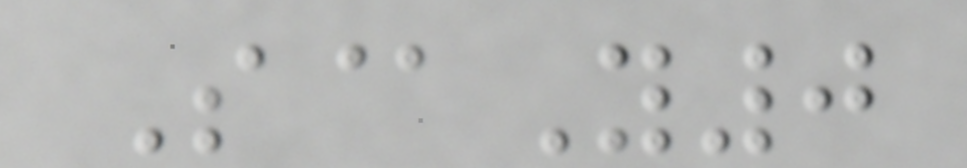S@Y0
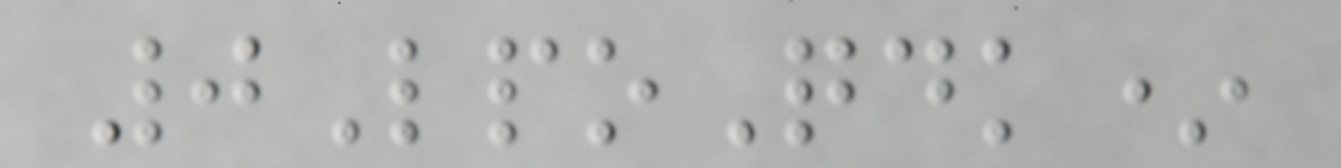0LpoQdk*
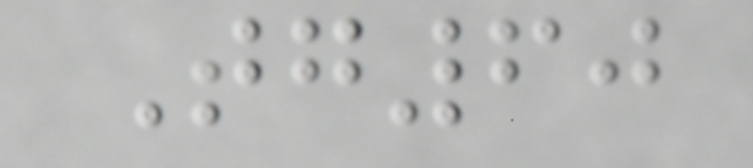Tg60
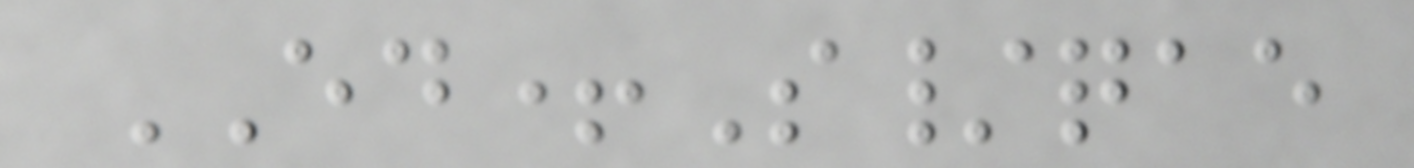ED+S/qae
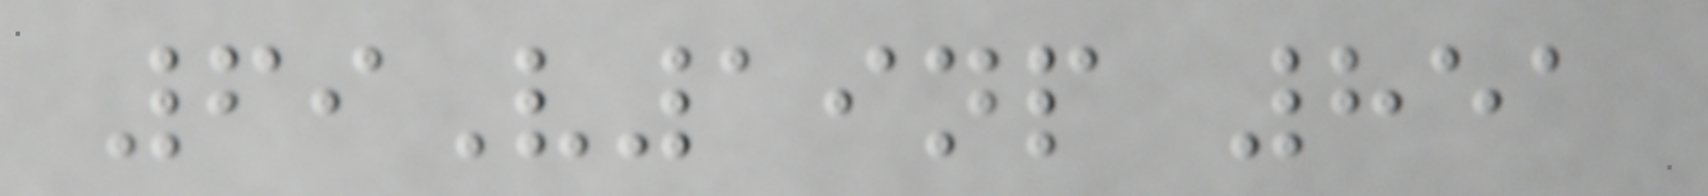69V19np 851
